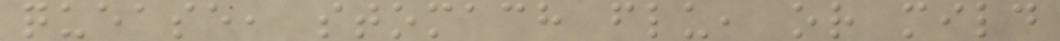quease, stomach flu, or mild
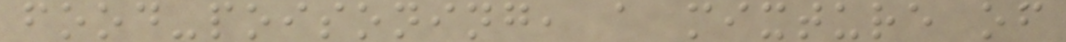food-poisoning, a mixture of
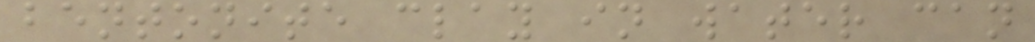bentonite clay in water can
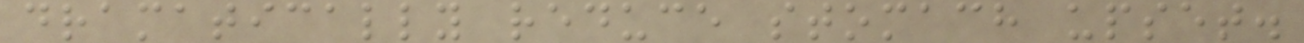dramatically reduce stomach upset.
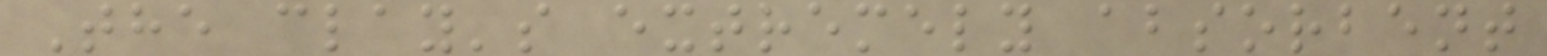The clay's extremely absorbent
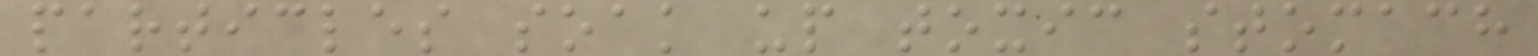particles soak up toxic stomach
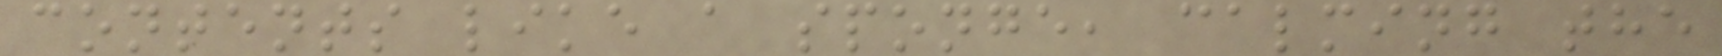contents like a sponge, calming the
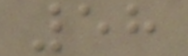58
